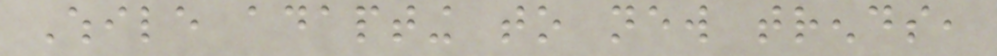While adapting to new trends,
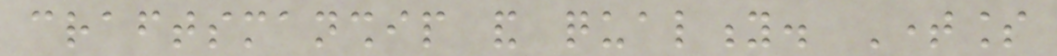craftsmanship and quality. Timeless
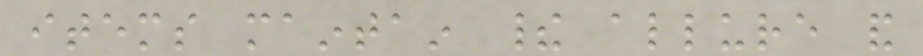items maintain their allure and
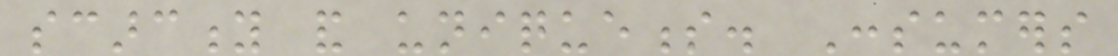scarcity and uniqueness. Consumers
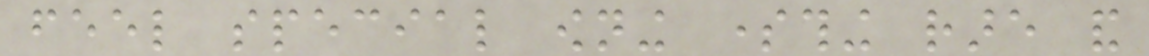feel special owning something rare and
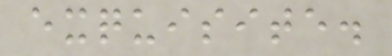exquisite.
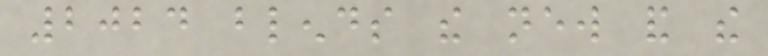2024 blends the new and the
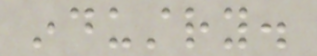industry.
